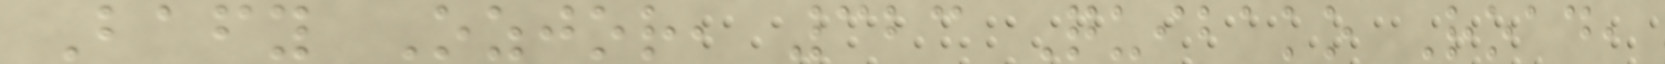Bafy Ozjor, 323 Quibako Road,
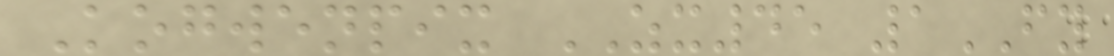Kogwenpix ZX45 1FY
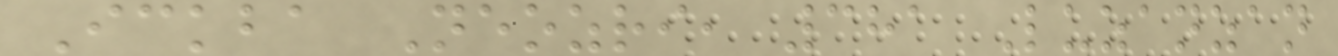Ickba Neozri, 381 Luzanzan
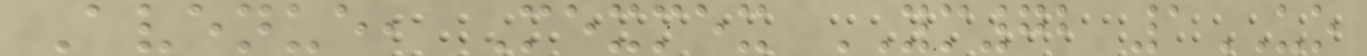Avenue, Mexmex YM72 1UO
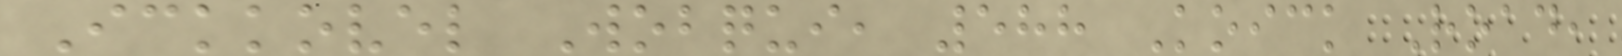Ickkovel Wobqui, 588 Koick Road,
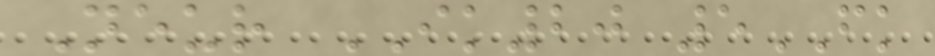Neur IK20 5FK
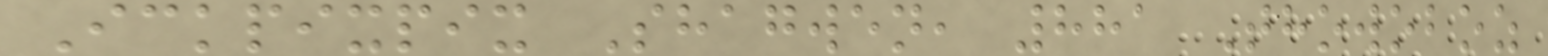Ickpixpix Shagwen, 881 Thowoboz
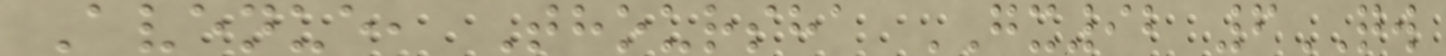Avenue, Thoursha GX92 6QW
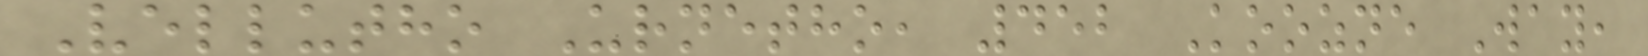Vellutho Urnetho, 452 Koozne Way,
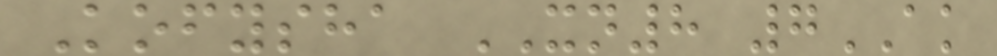Kofysha XN8 7AK
